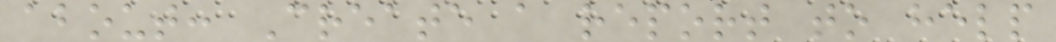about: Create a report to help
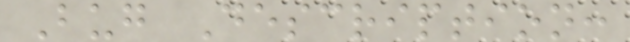Bug Description:
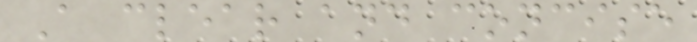A clear and concise
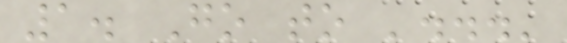1. Go to '...'
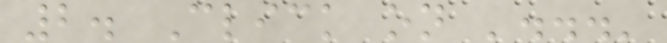2. Click on '...'
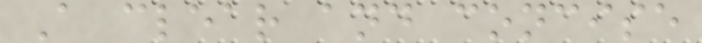A clear and concise
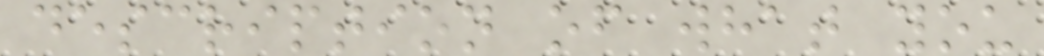description of what you
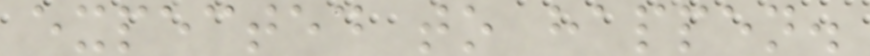expected to happen.
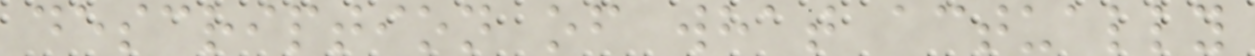description of what actually
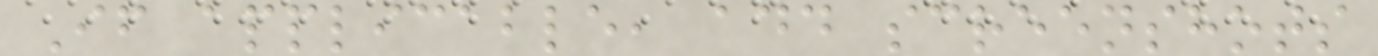If applicable, add screenshots
